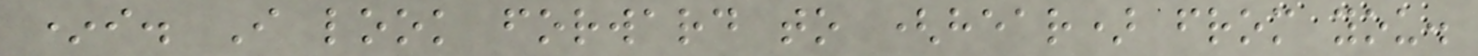*i. I look forward to (hear) from you.
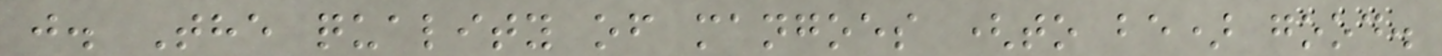j. The quality of mangoes (to be) good.
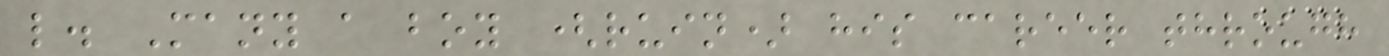l. Many a boy (ruin) his career through
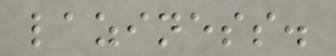laziness.
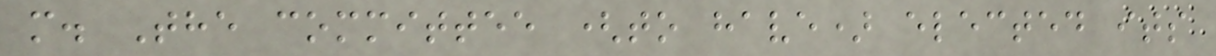m. The committee (to have) elected its
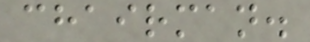chairman.
